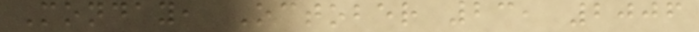Monday, October 23, 2006
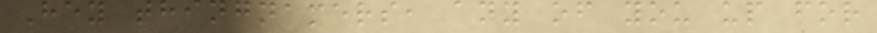Hey thingnamers, any of you up for
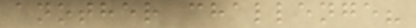another challenge?
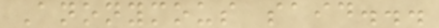Anonymous said...
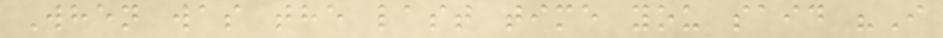When was the last time you said "I
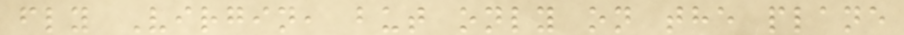fly Virgin, but only on the plane
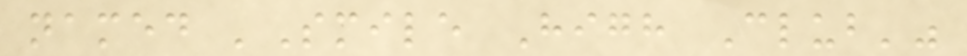named 'Smile High Club'"
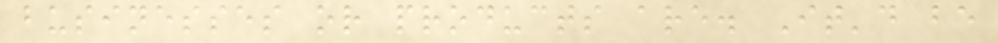businesses or products are. It'd be
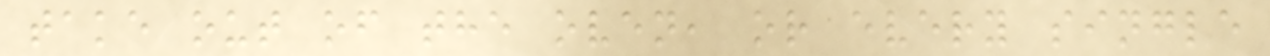take out of the oven, or every single
